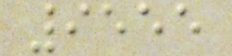9555
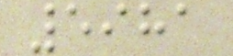5981
